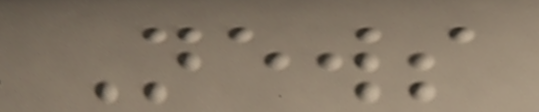News
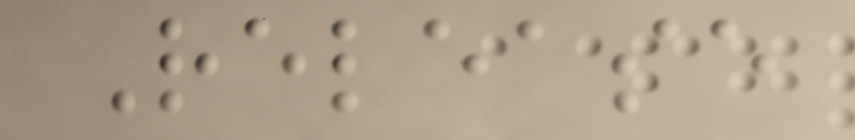Release
